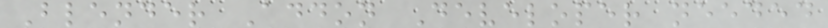Blender Addon Developer needed
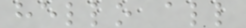hello all
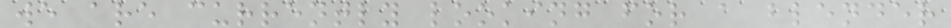we are currently looking for a blender
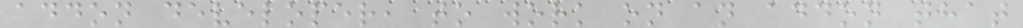addon developer, to work on an addon that
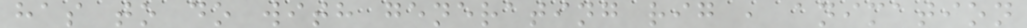has to do with generating rig , animation
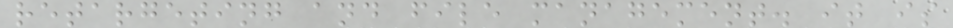retargeting and file management. it is
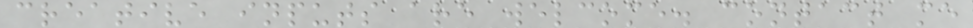creative inputs are welcome. contact me
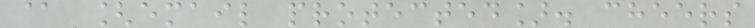@ [email protected]. cheers
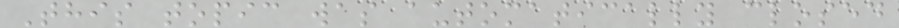This topic was automatically closed
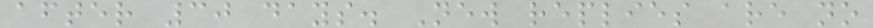after 30 days. New replies are no
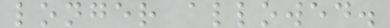longer allowed.
